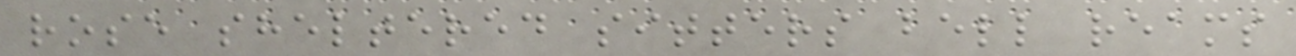rose sheltered sitters bell reams
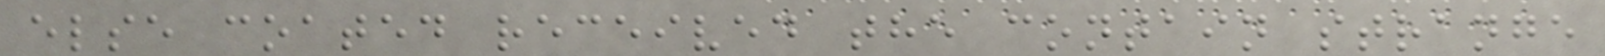else coated received the contain strange
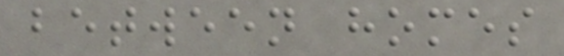between homes
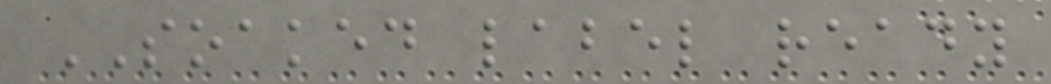SOAKED label ready
